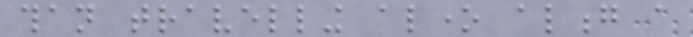than travelling alone along a
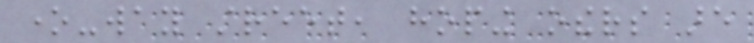one-way street, hoping others are
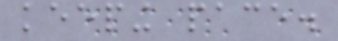keeping pace.
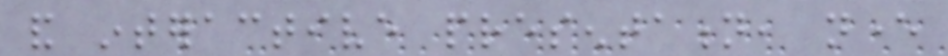and interactive presentation, never
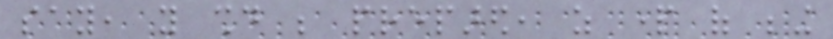say, you should be prepared, as part of being
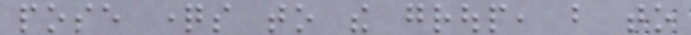pose questions to the group, but to
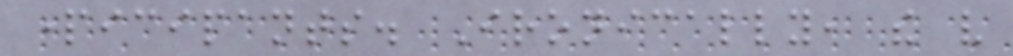participants. Ironically, the very
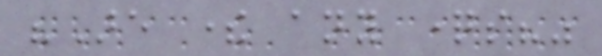"Are there any questions?"
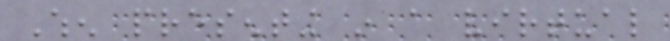When presenting in a virtual
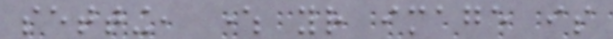setting, where your image is
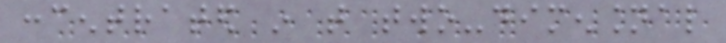concentrated in that two-dimensional
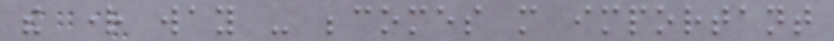the right way - becomes more important
